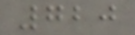720
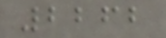2262
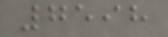7598
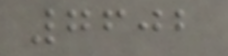7602
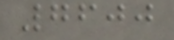7600
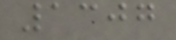1307
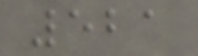521
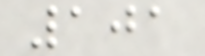101
